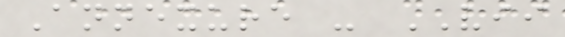Annexure - VII
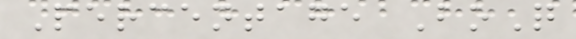Percentage BoQ
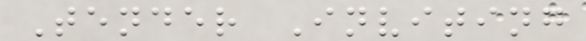Tender Inviting
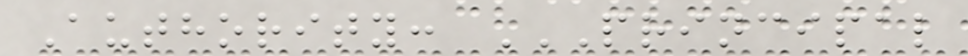Authority: PRINCIPAL
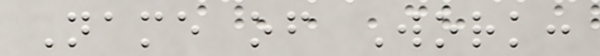Name of Work:
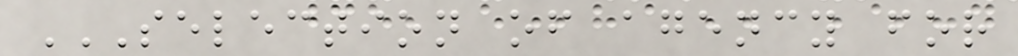SELECTION OF AGENCY FOR
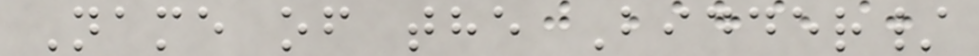Name of the Bidder/
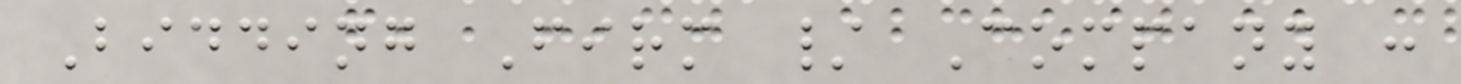Bidding Firm / Company :
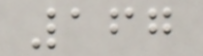167
